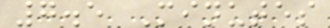7.5 Minutes
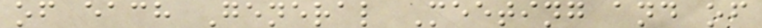of each General Meeting and of
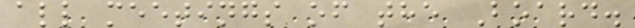all meetings of the Board.
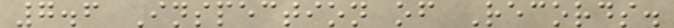7.6 Inspection of Records.
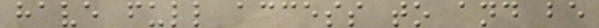have full access to and be
